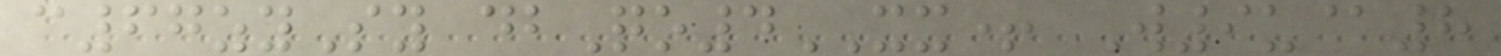c67zySy dbQo4XX+ W9u@8
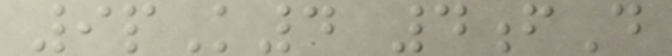9pK4 4fD
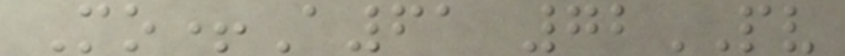Mo+A61 72PV
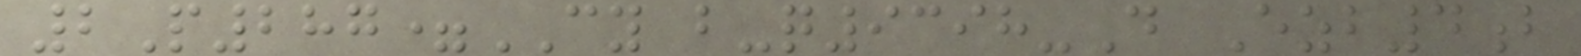2P287=CY b-q9398-D Ezb4b
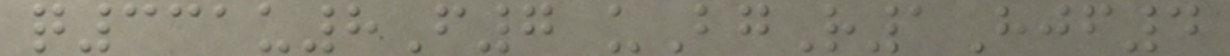q331u8F7 uBgR1Hjf4
